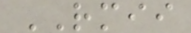RMII
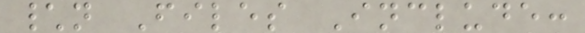\n Files Include:
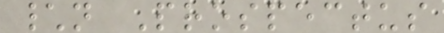\n Prospectus
